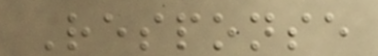Response
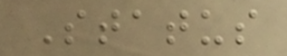Status
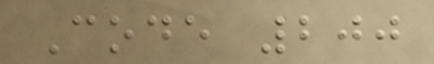Code 200
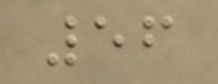56
